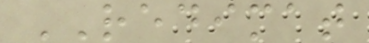REDIMAT
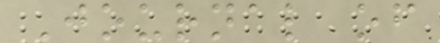Journal of
